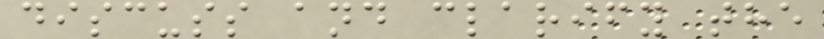discuss and clarify the
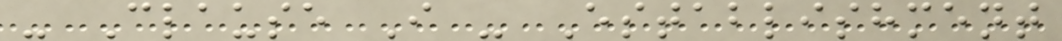- Clause I - Establishment
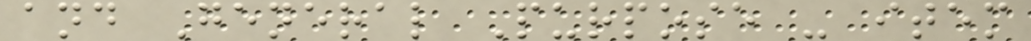and General Purpose - item
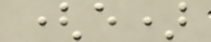(e)
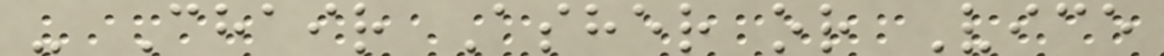- Chair Asher or Vice
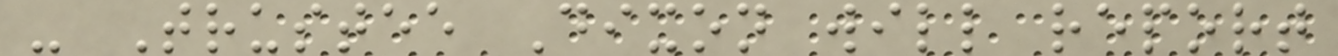- Trustee Dixon will report
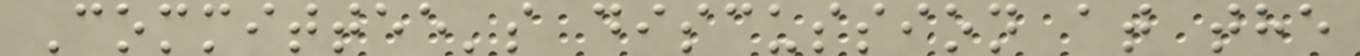Committee's discussion at the
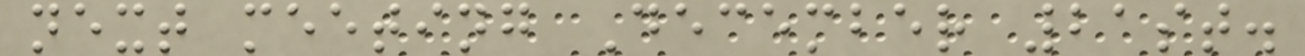next meeting December 21st.
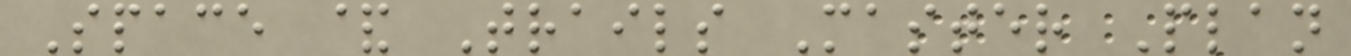Space & Trails Master Plan
